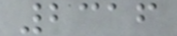2316
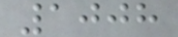1008
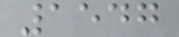1547
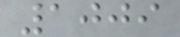1009
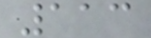113
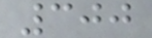300
